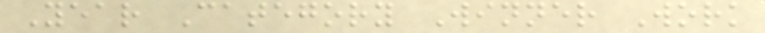Year Category Winner Work
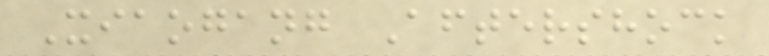Xiaogang Aftershock
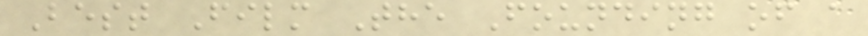Best Film The Founding of a
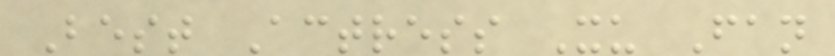Best Actress Xu Fan
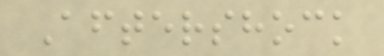Aftershock
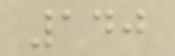140
